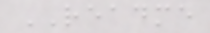README
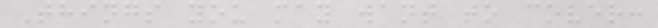Things you may want to cover:
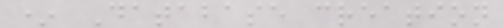* Database creation
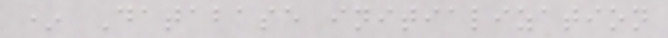* Database initialization
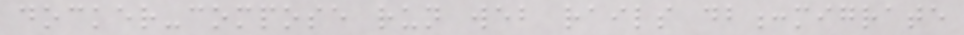docker-compose run web rails db:migrate
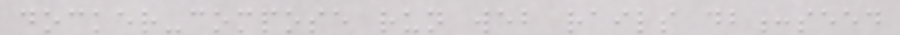docker-compose run web rails db:seed
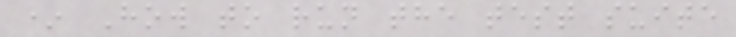* How to run the test suite
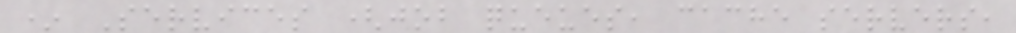* Services (job queues, cache servers,
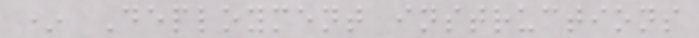* Deployment instructions
